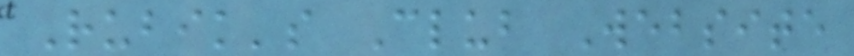Rubik's Club Website
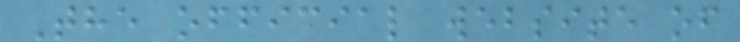The official website of
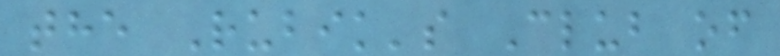the Rubik's Club of
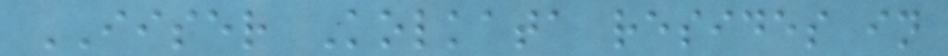IISER Kolkata resides in
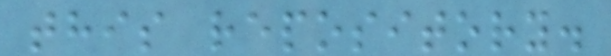this repository.
